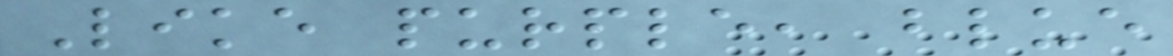Like purple, blue
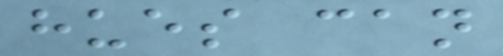hues can
